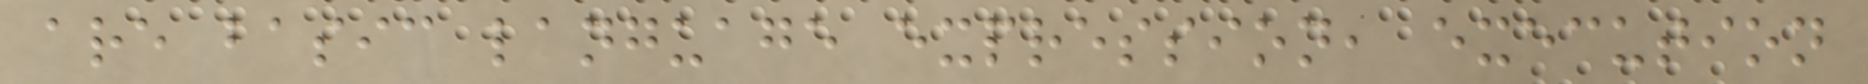are basic language expression, execution
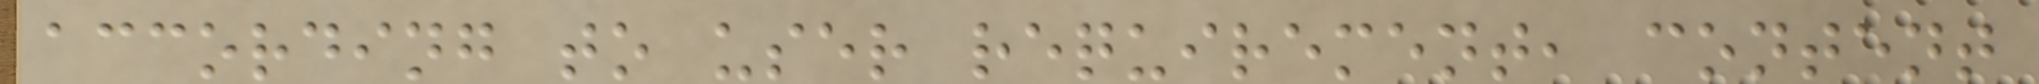according to user requirement, content
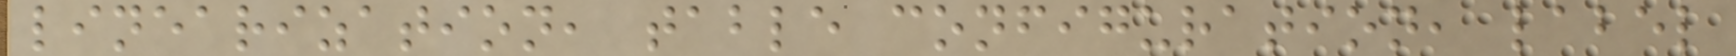linearization, table configuration, label
